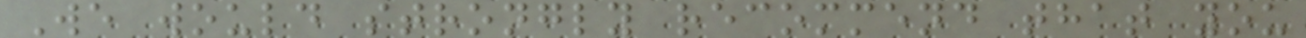We would strongly recommend that you
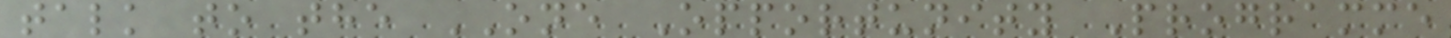talk to the ONE Opportunity Programme
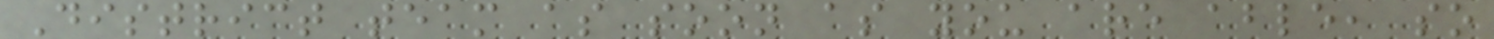District team as soon as you are able, so
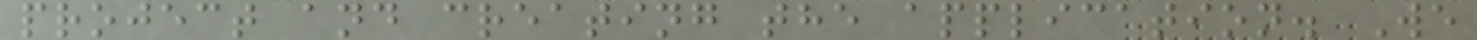project and creating the application. We
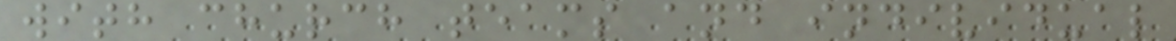with church teams and individual
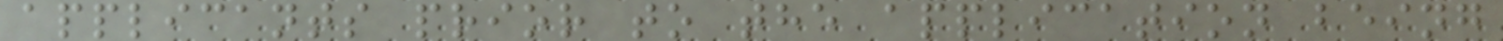applicants prior to the application being
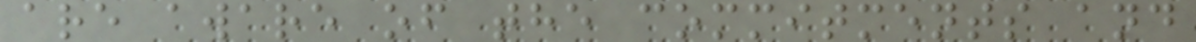are aware of the commitments and
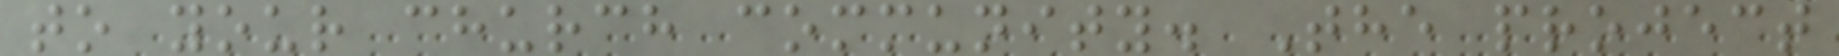to your church community. The project
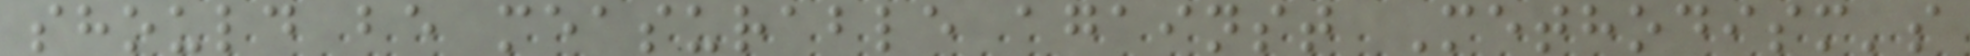should be measurable against Methodism's
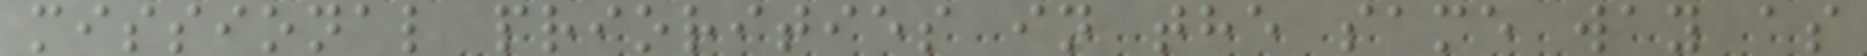missional priorities in the same way as
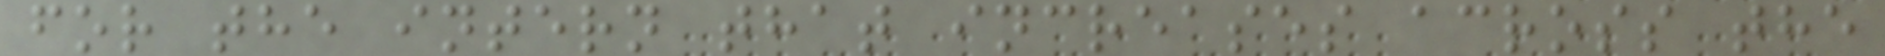for the intern that increases across the
